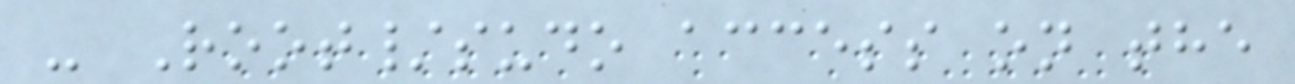- Root/sudo access on the
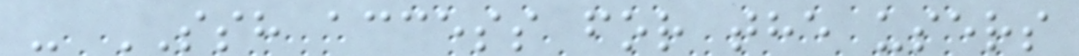- SSH access for the users
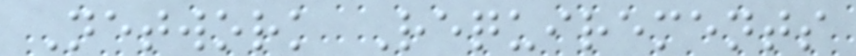Network Requirements
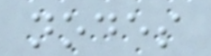nodes
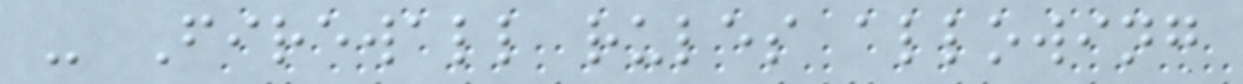- Firewall rules allowing
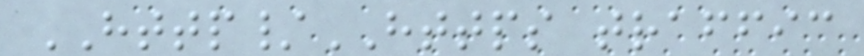HTTP/HTTPS traffic
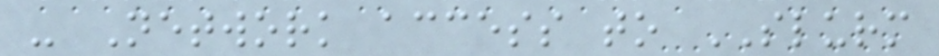- Network access to SLURM
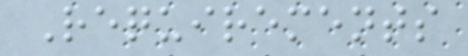Requirements
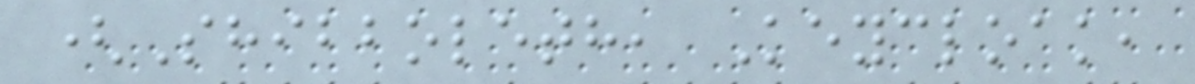(Shibboleth, Keycloak,
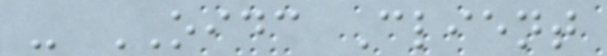- OIDC Client
